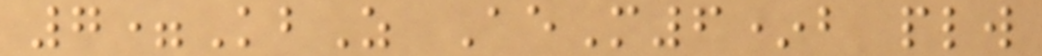7=KbZ AeM6*b plw
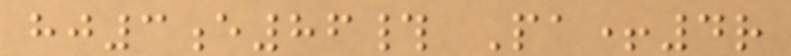hj3e86# Pa+4r
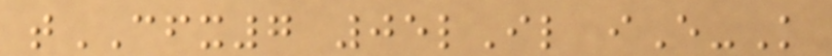tCFX7 05lIl iE-K
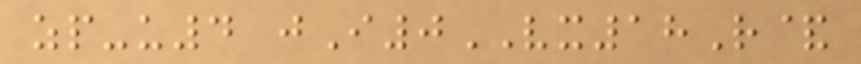zp-u4 jI0VX18R&
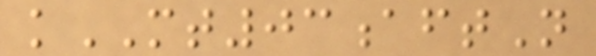kMT03aftN
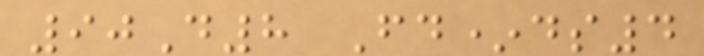90D8 Fd*ds4
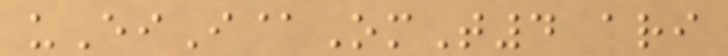uEiI@OmT4 ari
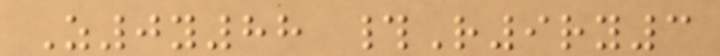Z0y88 #R9ry3
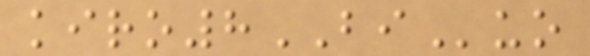kiro8BIuo
